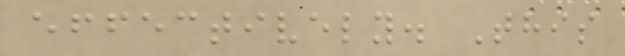effectively. This
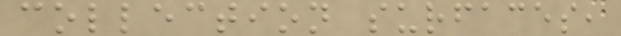collection surfaces,
